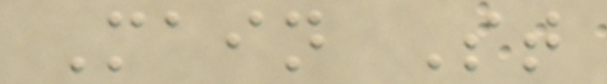Main St
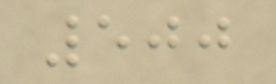500
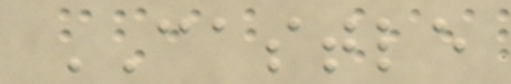CASTLE
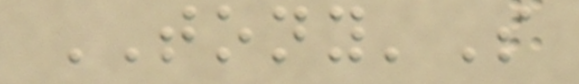TONY'S
